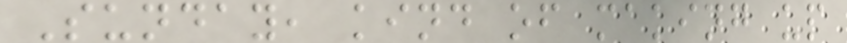Sunday, kind of making up
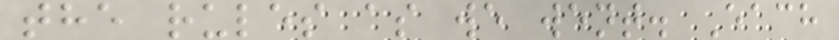the rules as we went. Each
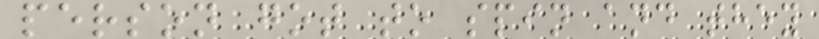person got to spin and they
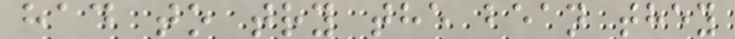had to try the bean they
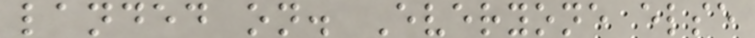landed on. Everyone else
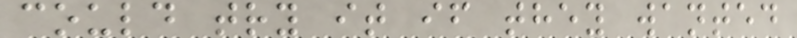could try it if they wanted
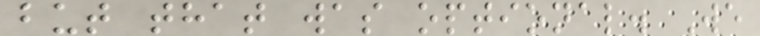but that was optional. We
